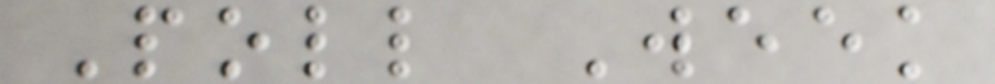Poll Week
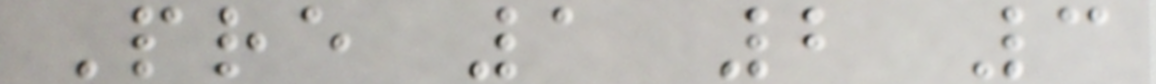Pre 1 2 3
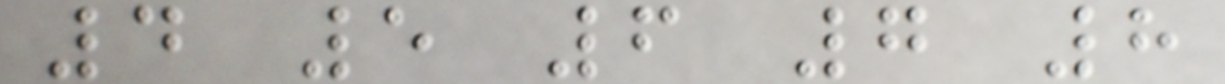4 5 6 7 8
